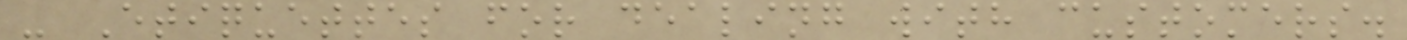- Etiquettes for dealing with customers.
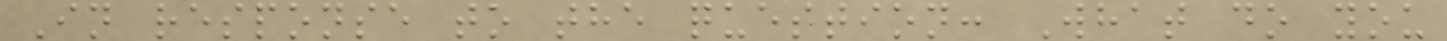In response to the question: What do you
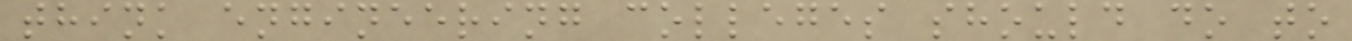think engineering colleges should do to
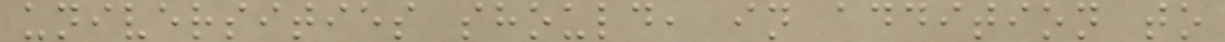universities should, in addition to
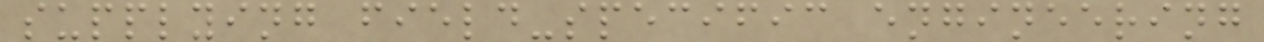supplying field-specific engineering
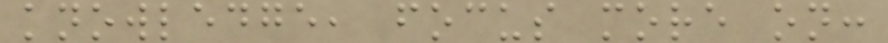knowledge, focus more on:
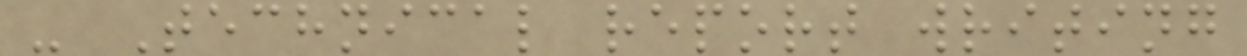- Technical report writing
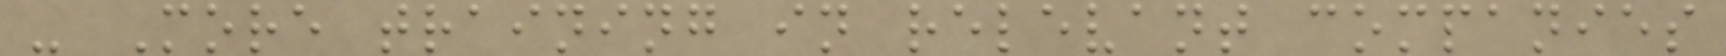- More training in relevant companies
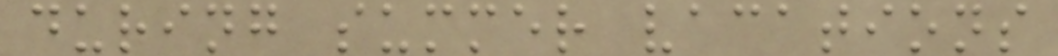during summer vacations
